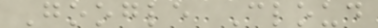Google Cloud
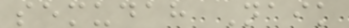semudah Naik
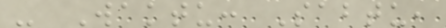- Waktu: Sabtu,
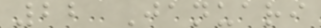22 Januari
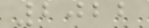2022
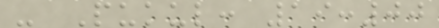- Pukul: 19:00
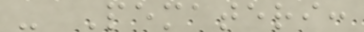- Pemateri:
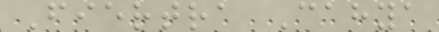Fiertra Cahya
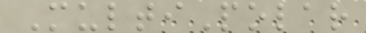MultiPolar
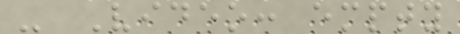- Video: empty
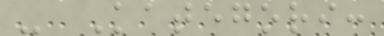- Kategori:
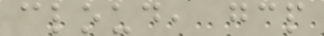cloud, gcp
